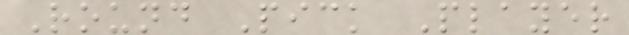Round Pick Player
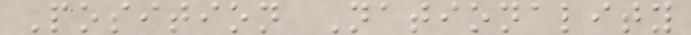Position Nationality
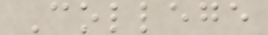College
